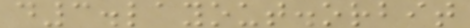d3.layout.orbit
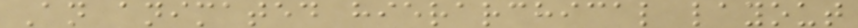An animated hierarchical layout
